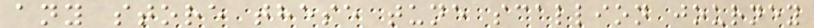any store these tune scallion journey
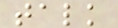talk
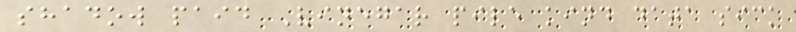shadow paid Vinegar pile kind data sick
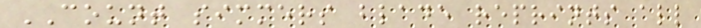COUNT simmers blade reprints all
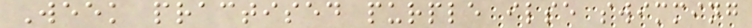Week practised purple ilse swimming
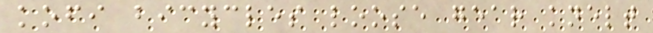kofi bicycles loose gear knelt
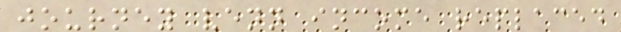journey venn income replaced
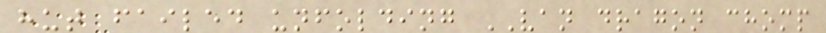hut failed unfolding VAN dragon chomp
